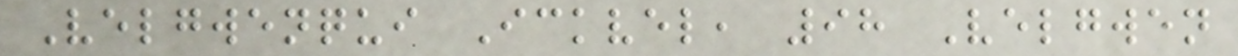Velgwenqui Ickvel, 98 Velgwen
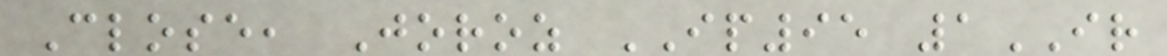Close, Joroz IP95 1IR
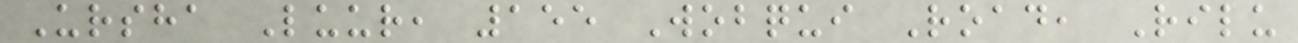Ursha Luur, 155 Wobqui Road, Rilu
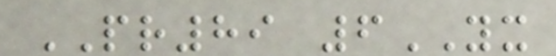PR89 6YX
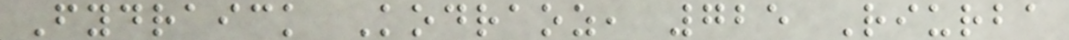Fydraick Kodraoz, 725 Riurba
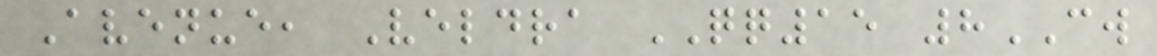Avenue, Veldra QQ15 8CW
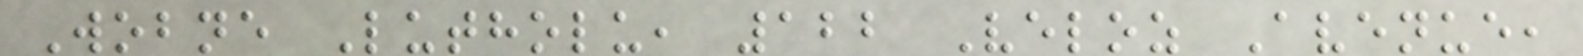Wobne Lutholu, 122 Veloz Avenue,
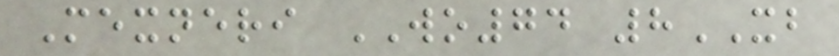Mexneri WO74 8XB
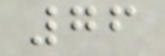76
